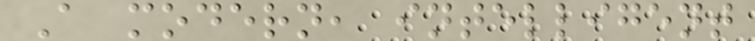A modern, intelligent
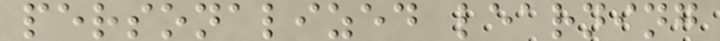personalized learning
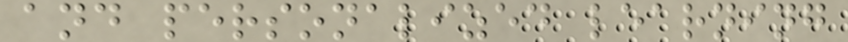and personalized learning
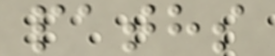paths
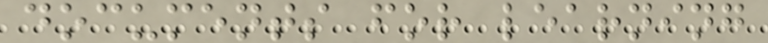documents for learning
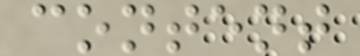content
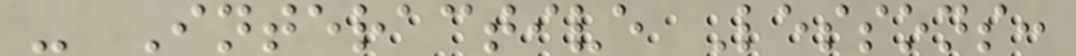- Interactive Lessons:
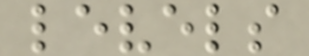levels
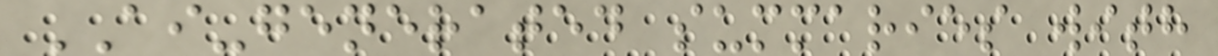AI-generated summaries with
